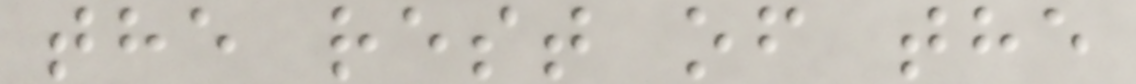the rest of the
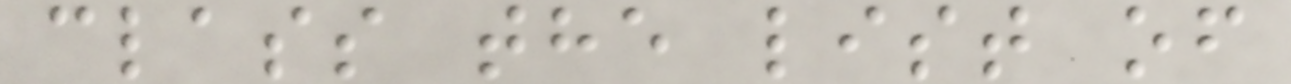class the list of
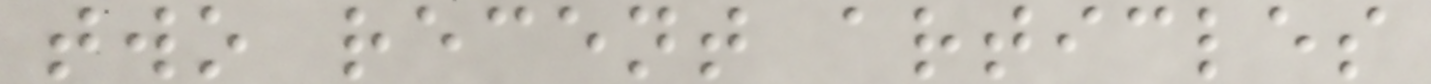two recent articles
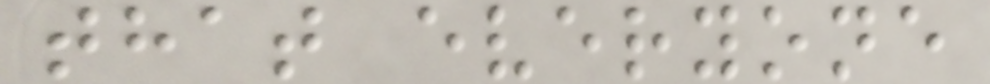that everyone
